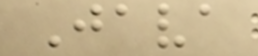Java
